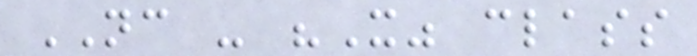NC - "X" class
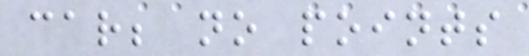car; no points
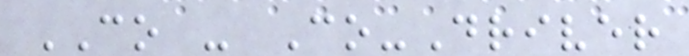CO - Co-Driver
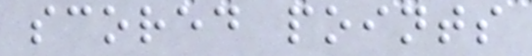scored points
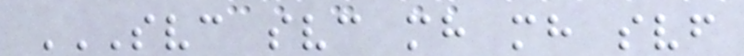SVC SVC MH MH SVF
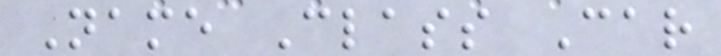Name Class Car
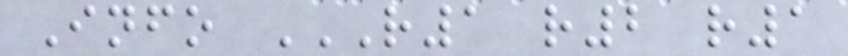Info R1 R2 R1
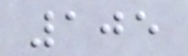105
